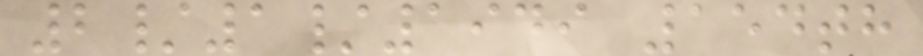2/1/1949 154th
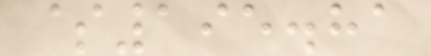$195.81
